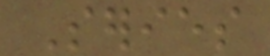Series
